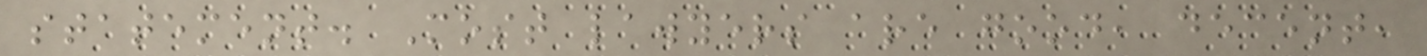statement. Most lawyers are good, decent,
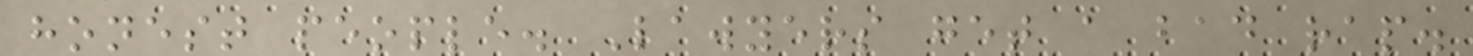honest people. Lawyers get a bad rap.
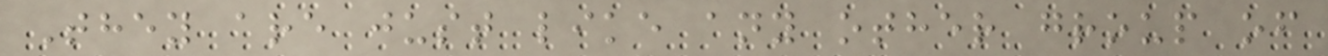They are just like any other group of
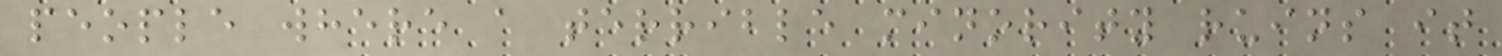people where a terrible minority ruins it
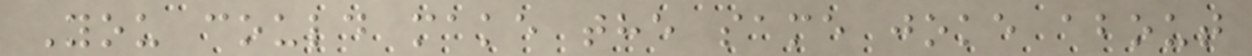You could make the same joke about
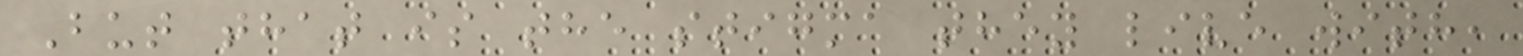But that is the stigma they live with,
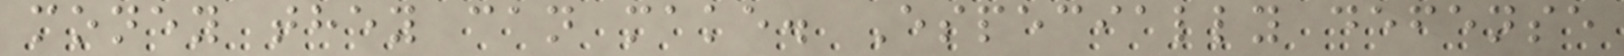money they can make. Especially defense
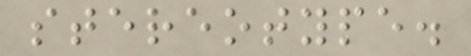stereotype.
